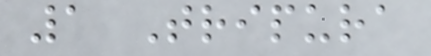1 Tripura
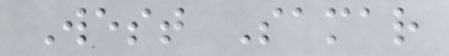West Samar
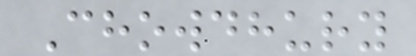Chowdhury
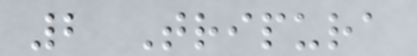2 Tripura
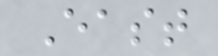East
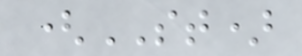(ST)
